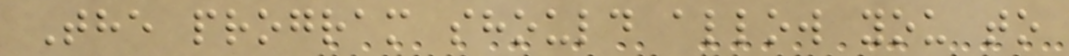The program should allow you to
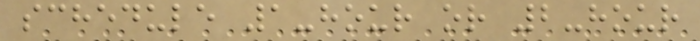schedule 1-hour or 2-hour
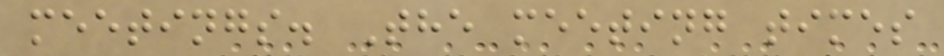meetings. The meeting times
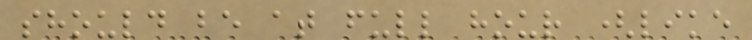should be at full hour (like
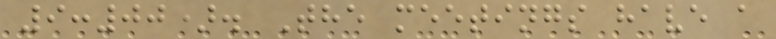9:00). The meetings have a
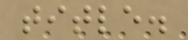title.
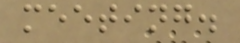meeting.
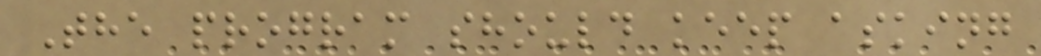The program should keep asking
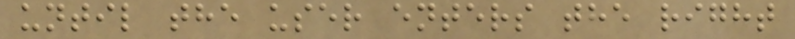until the user enters the right
